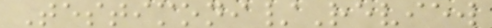Testimoni/Review
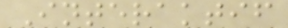Interaktif
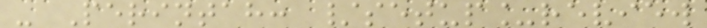- Perintah: /setup_review
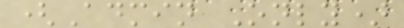(Admin Only)
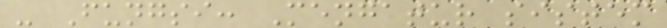- Fungsi: Mengatur sistem
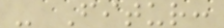- Fitur:
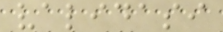validasi
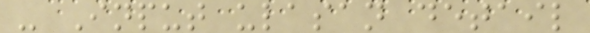- Input ulasan detail
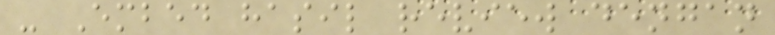- Embed hasil review dengan
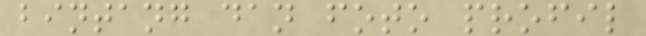bintang dan foto profil
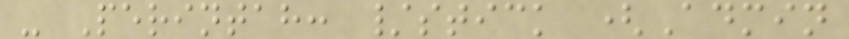- Perintah: /stick (Admin
